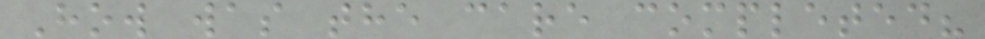How was the care completed?
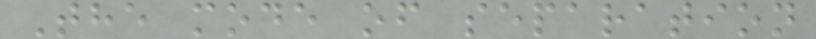The mode of separation
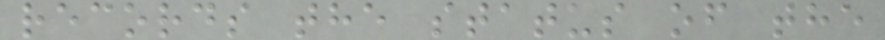records the status of the
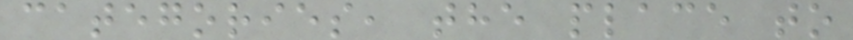categories, the place to
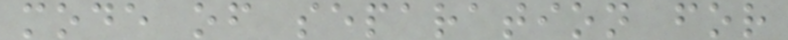mode of separation for
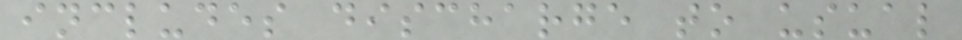includes discharge to usual
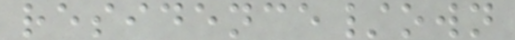residence/own
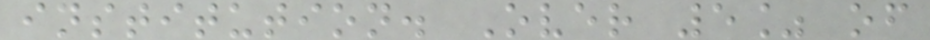institution. Over 5% of
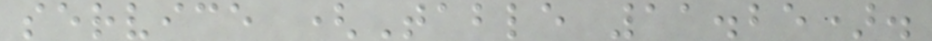service (Table 11.25).
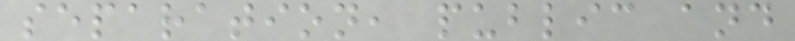separation, public and
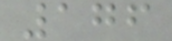176
